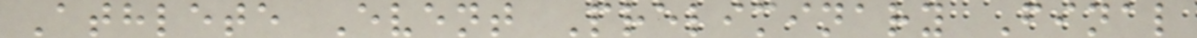Athlete Event Preliminary Final
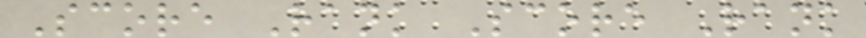Score Rank Score Rank
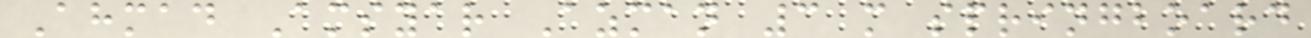Ahmad Amsyar Azman 3 m springboard
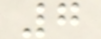7
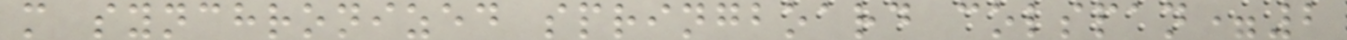m synchronized springboard colspan=2
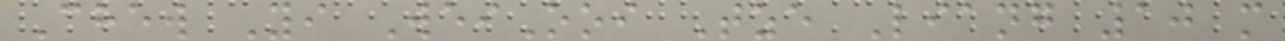Chew Yi WeiOoi Tze Liang 10 m
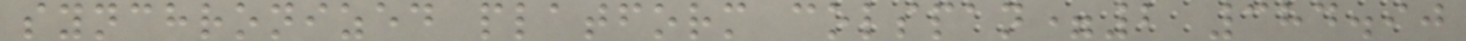synchronized platform colspan=2 384.90
